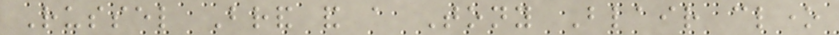Russel Brand and a Tony Blair clone
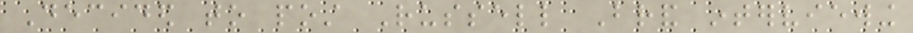Decided to post Russell Brand interviewing
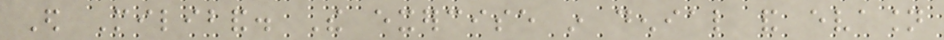Ed Miliband. The exercise in denial and evasion
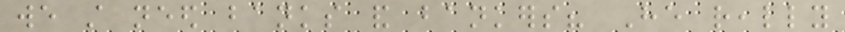we still need banks and bankers? He really
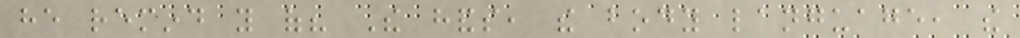he remind you of? The hands, the body language, the
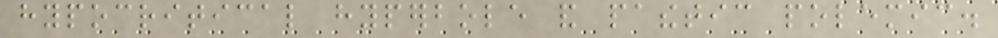hypocritical hyperbole and pathetic polemic.
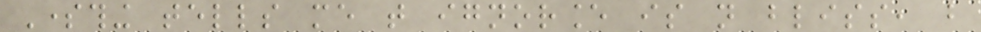Something tells me that ignorance is not bliss, but
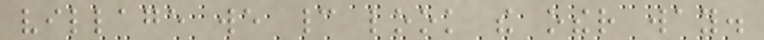village we cannot look the other way.
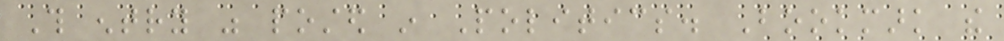This entry was posted in Politics. Bookmark the
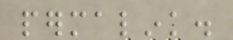permalink.
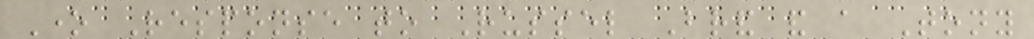One Response to Russel Brand and a Tony
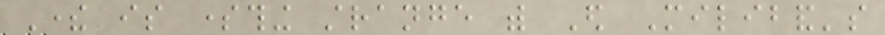There is something strange with Ed Miliband's
